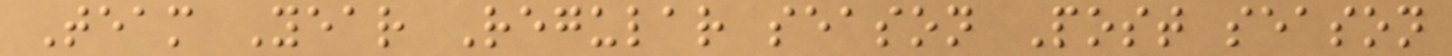Team Year Regular season Post season
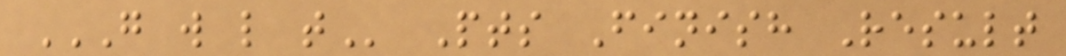G W L T Pts Finish Result
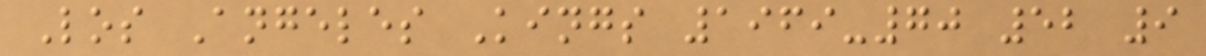Los Angeles Kings 1969-70 52 9
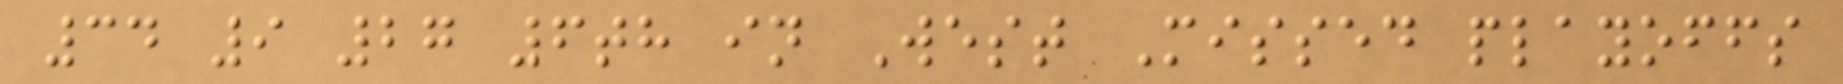34 9 27 6th in West Missed playoffs
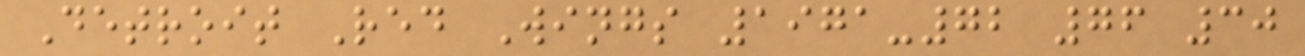Detroit Red Wings 1971-72 76 30
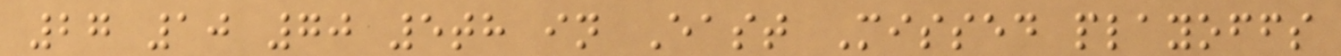27 10 70 5th in East Missed playoffs
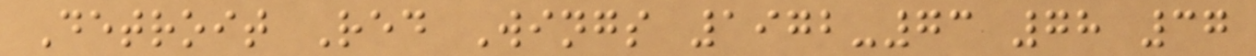Detroit Red Wings 1972-73 78 37
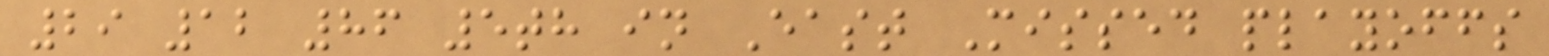29 12 86 5th in East Missed playoffs
